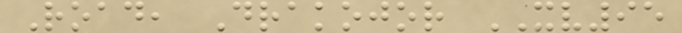Road, Drakojor XV95
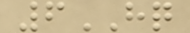6HQ
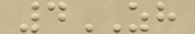4ZH
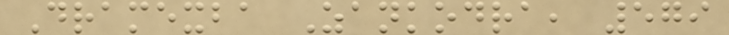Dramexba Zankodra, 579
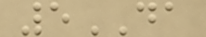5DA
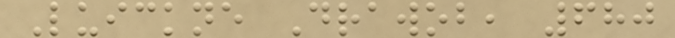Luickne Drawob, 680
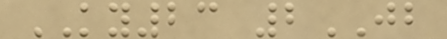KY23 2JB
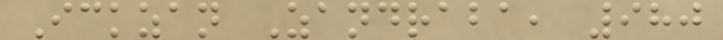Ickzan Zandraba, 980
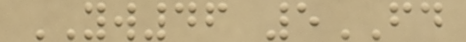YW46 5FD
